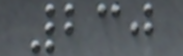230
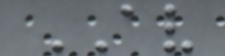AV
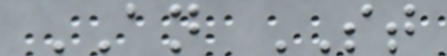AN ST
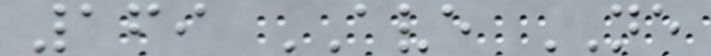169 AVE NE
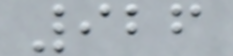926
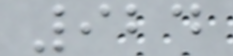924
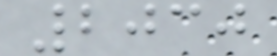2030
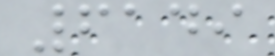6149
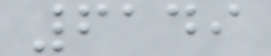6149
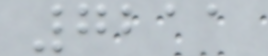7211
